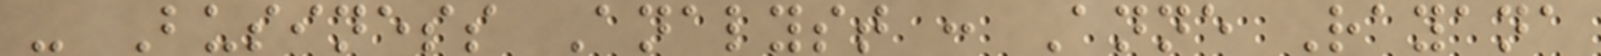- Business Analyst : Anne Rayana
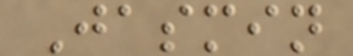Jasmin
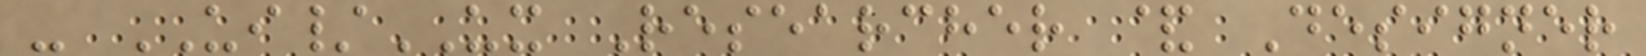- UI/UX Researcher & Designer
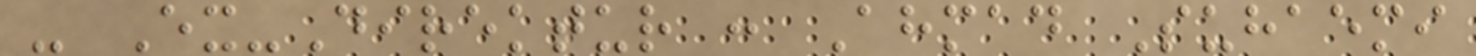- Ex-Direktur : Ahmad Suhaemi
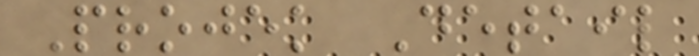Projek Detail
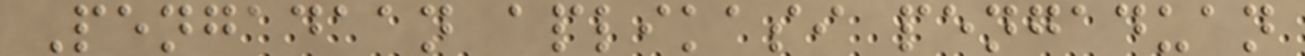Pengadaan aplikasi pengaduan
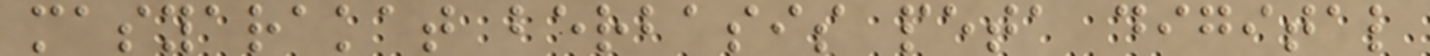masyarakat berbasis peta digital
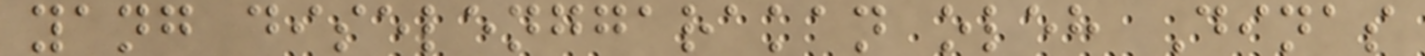yang diselenggarakan oleh Dinas
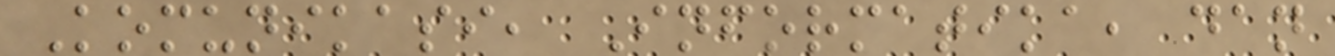Komunikasi, Informatika, dan
